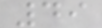49
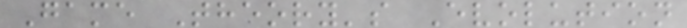Game Theory's Evolution
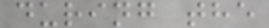during the
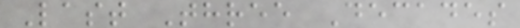Last Three Decades
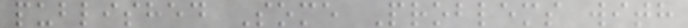published Some Problems with
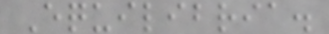Equilibria.
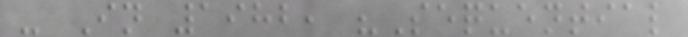- In 1982, "Sequential
